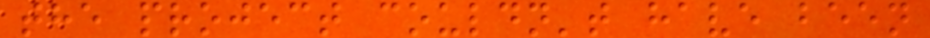the project couldn't have been
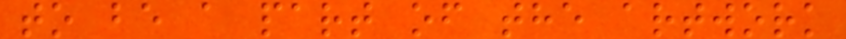to be a part of the artwork
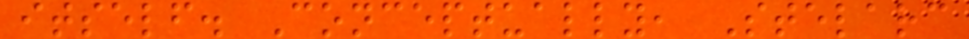itself. Conceptually, Stelarc
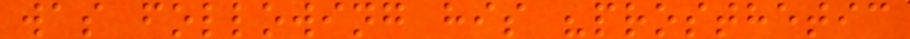was following his "prosthetic
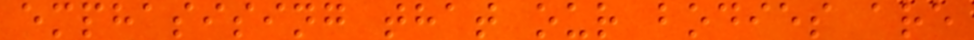emphasising that our bodies are
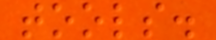tools.
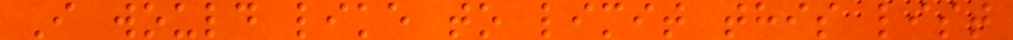I would like to limit this list
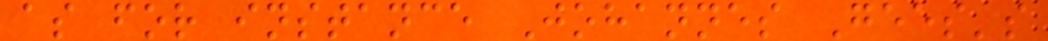as for instance Johannes Gees's
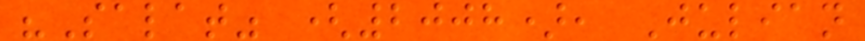"Salat" (2008), Julian
